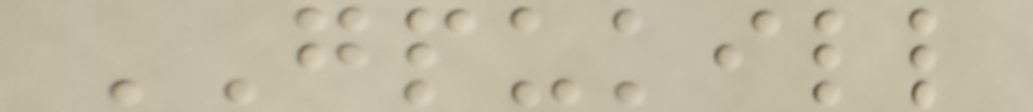GPUKILL
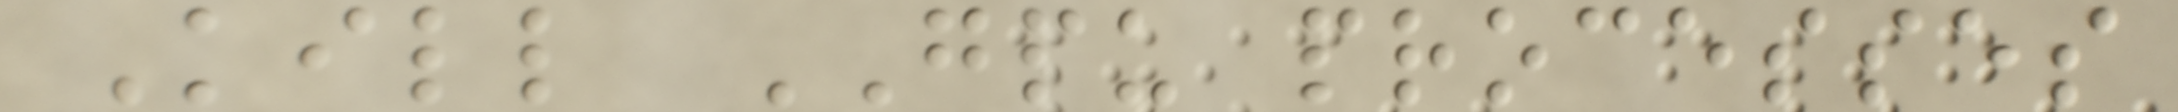Kill GPU processes
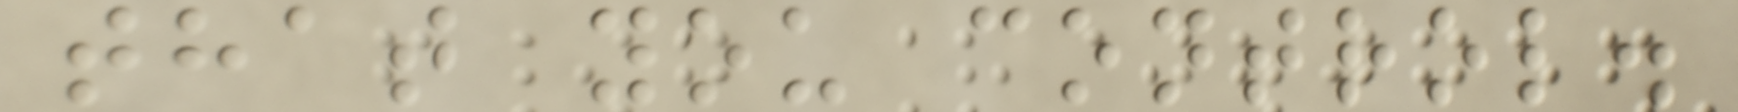that you control.
